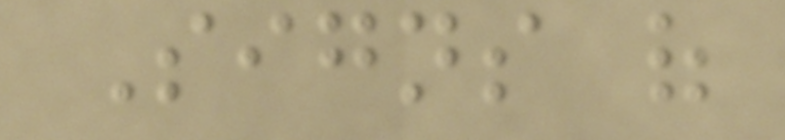Signs of
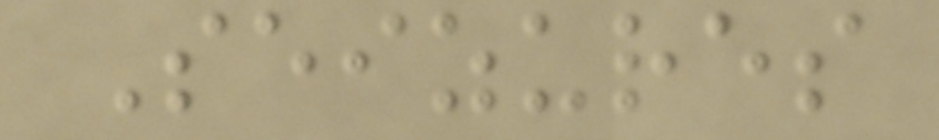Seizures
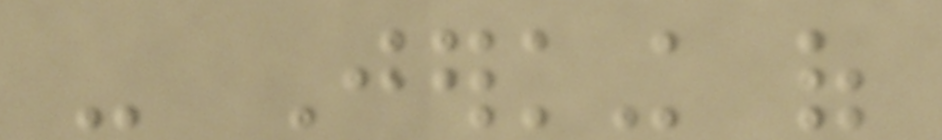- Jerking of
